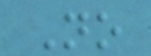No
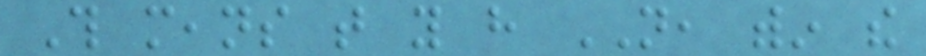This means that you have NOT, within the
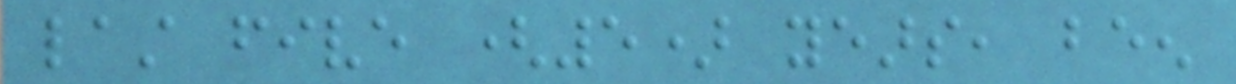last five (5) years, been
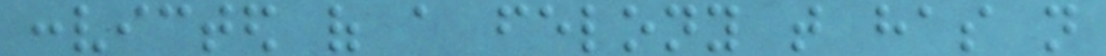convicted of a felony that has not
